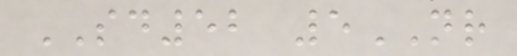SD52 5NR
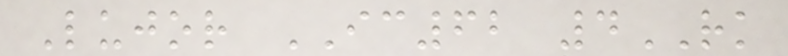Lujor IC62 4RK
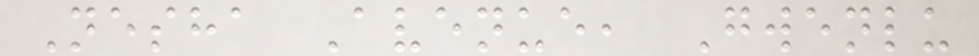Nesha Avenue, Gwenlu
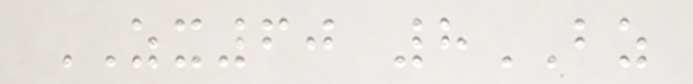ZX60 8BZ
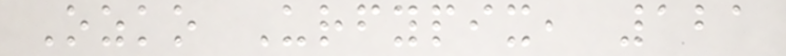Ozko Urfypix, 121
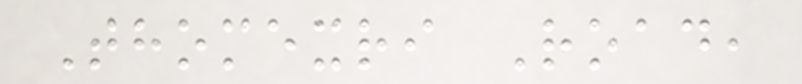Thomexri Road,
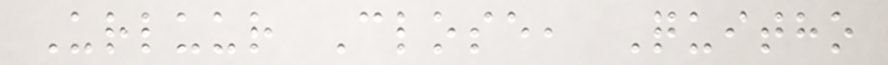Urluur Close, Quitho
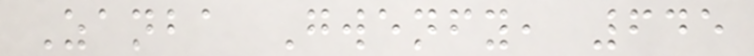Zanba Gwenfy, 645
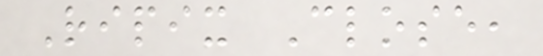Ripix Close,
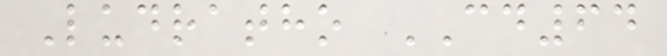Ludratho CD64
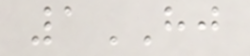1HJ
